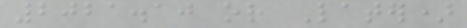2021.10 or Later)
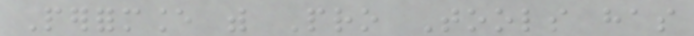Performance with Pro Tools has
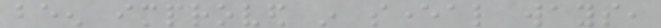been improved in several ways,
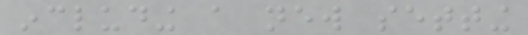including a new setting
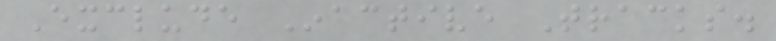Exclude Inactive Tracks.
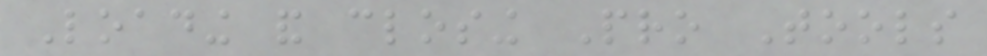Loading and closing Pro Tools
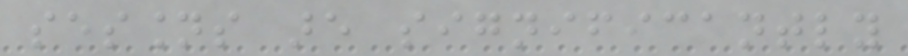sessions are significantly
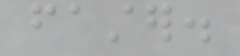faster.
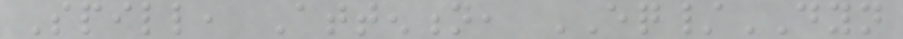Spill, Attention, EQ/DYN
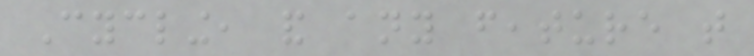Cycling, and any feature that
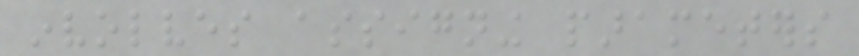involves assigning parameters
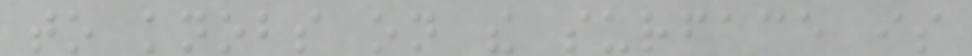to knobs on the surface is
